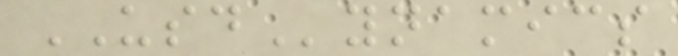USDynamics
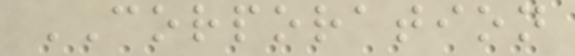CORPORATION
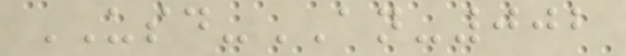USD-AN-002
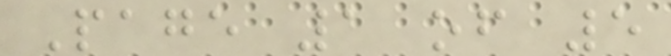Page 1 of 5
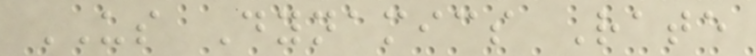US Dynamics Rate
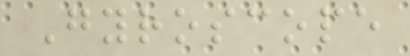Gyroscope
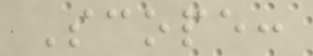Scope:
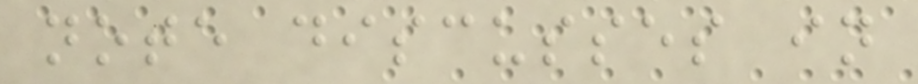note discusses in
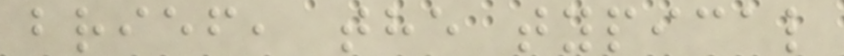brief, the typical
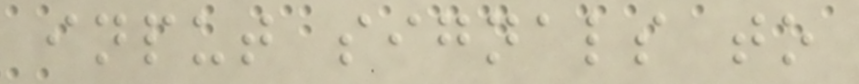input signals to
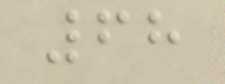68
